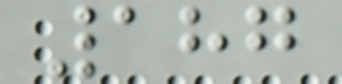187
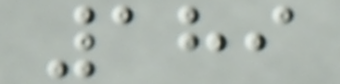189
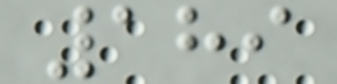189
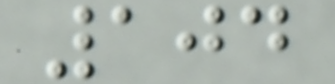104
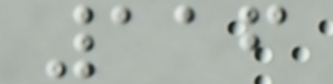116
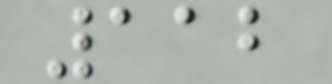112
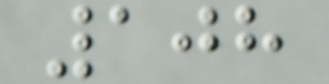108
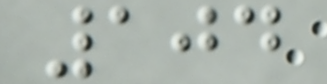104
